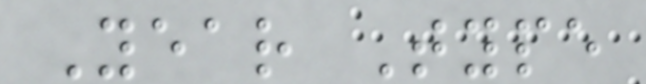Year Type
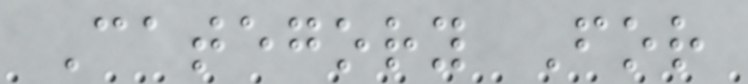Category For
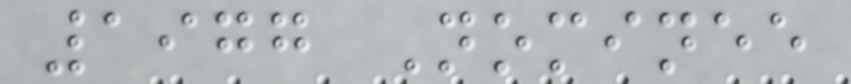1977 Nominee
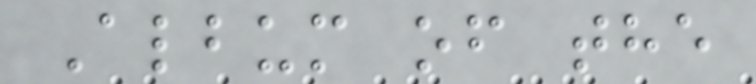Album of the
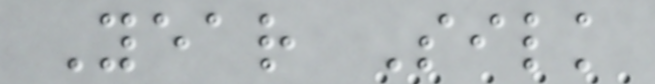Year Silk
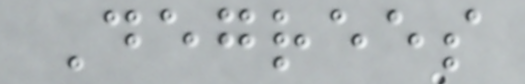Degrees
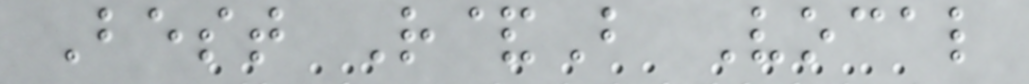Best R&B Vocal
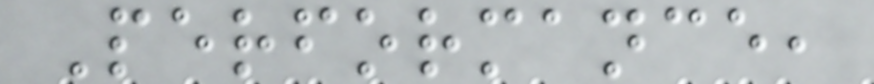Performance,
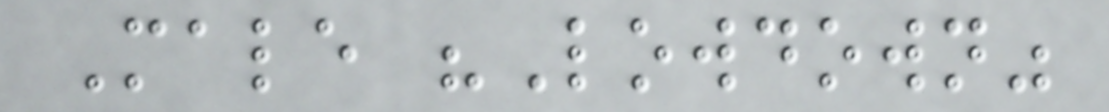Male "Lowdown"
